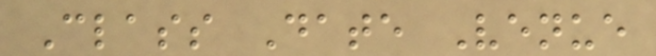Class Date Venue
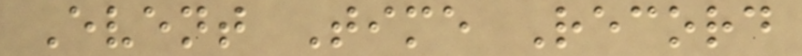Event Time Record
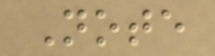Note
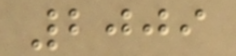2009
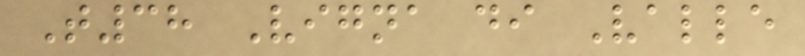T38 Vigna di Valle
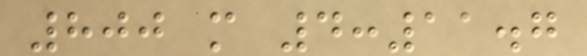800 m 4:11.7
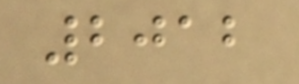2012
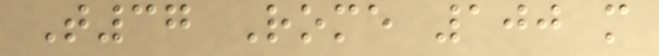T37 Rome 100 m
